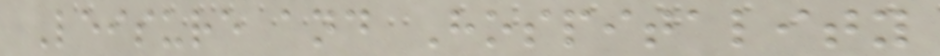Leisure and Hospitality
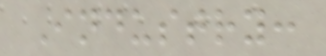Industry:
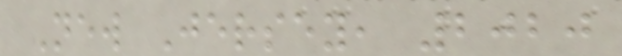New Jersey, 2020
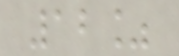12%
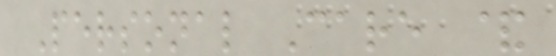Personal Care &
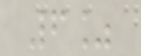6%
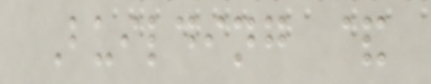Building &
